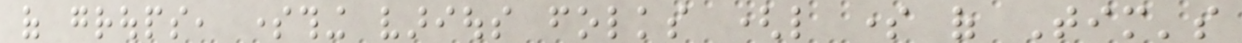of groups, something various folks (like some of Tim's
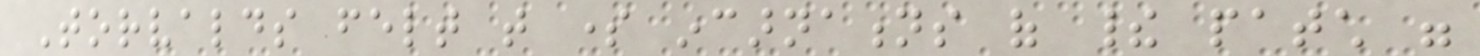Torvalds felt that some incarnations of their patch were
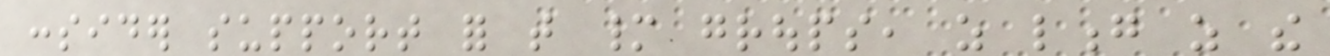consider support for that many groups, as long as the
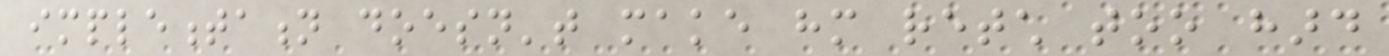implementation doesn't make him retch too hard
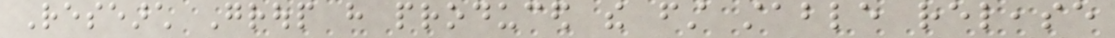Research Group have produced the first stable release
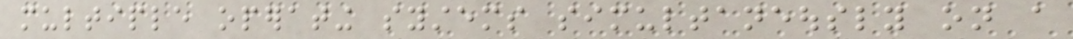multiple operating systems simultaneously on a
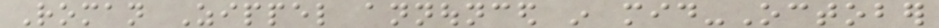Roman Zippel announced in mid-October
